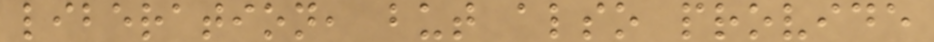liberation, but also provide
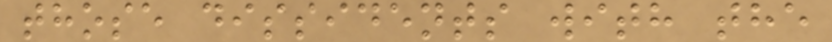those dissidents with the
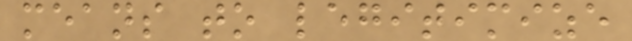means to legitimize
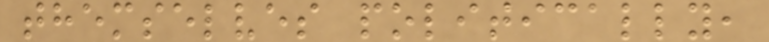themselves politically,
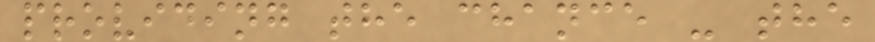providing the chance - the
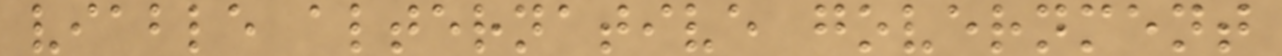viable alternative government
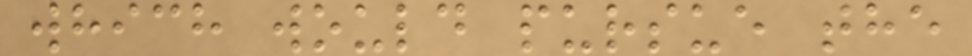which would pursue the
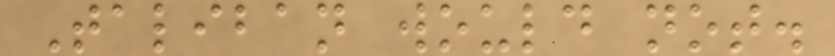Taliban would not.
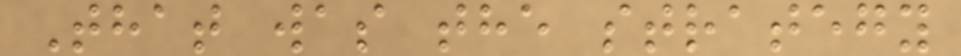That was the strategy
